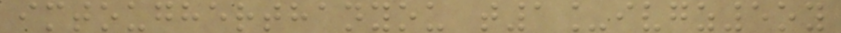imtougherthanyou t1_ivgz5oy
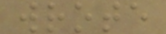wrote
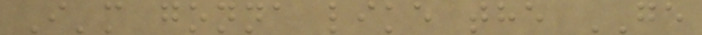I'm gonna like the GE
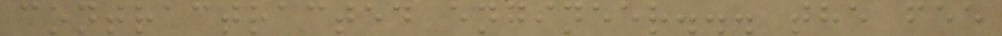contractracted engineer... the fee
